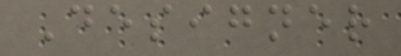Designer
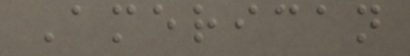American
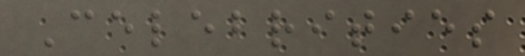Celebrities
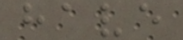have
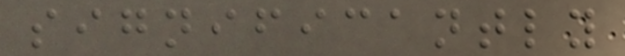significantly
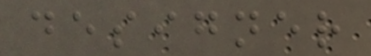designer
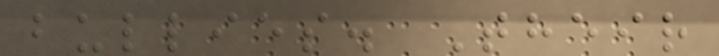bullies. Their
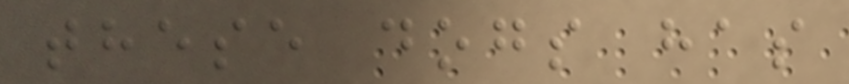these dogs has
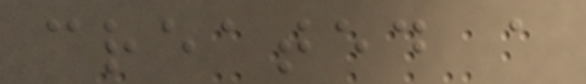created a
